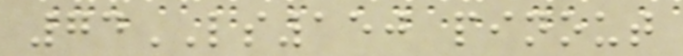74LS150 pinout
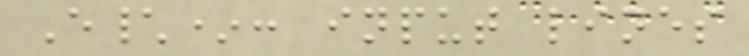E\*: input lines
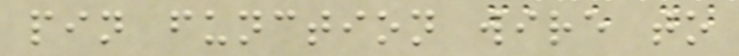pin function wire to
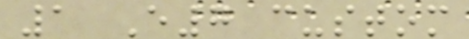1 E7 custom
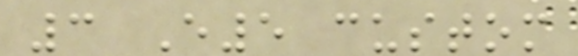3 E5 custom
